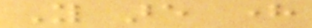You are here
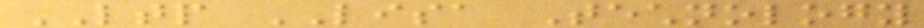LTP LISA Technology
